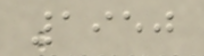1950
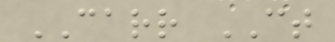CARR CT
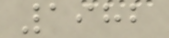1982
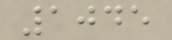1045
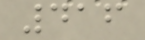416
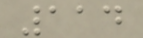114
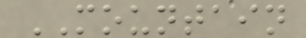MOUNTAIN
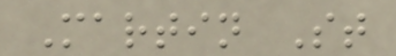Martin St
